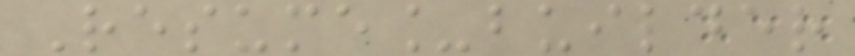Resume_builder
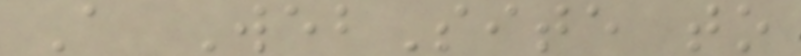A WebSite to
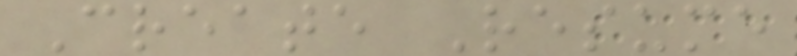Create Resume
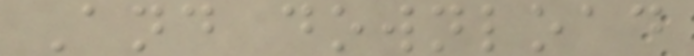And download
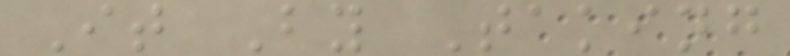It By Taking
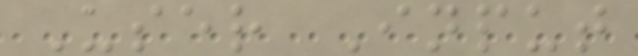User Input
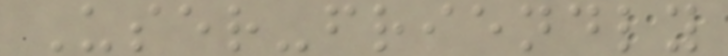User-friendly
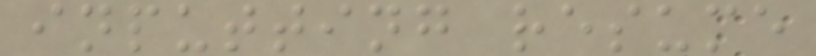inputting resume
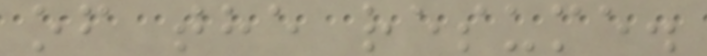of the resume.
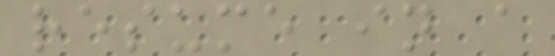resume in a
